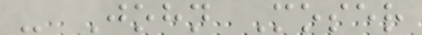- John Moser
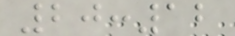20:12
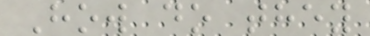How do they
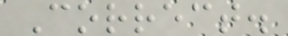Correct.
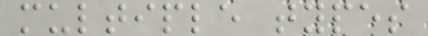multiple types
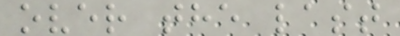over the last
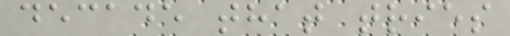decade that tries
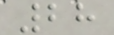28
